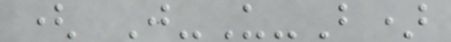( J-U-B)
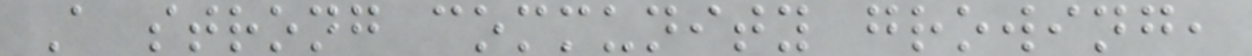A strong community growing,
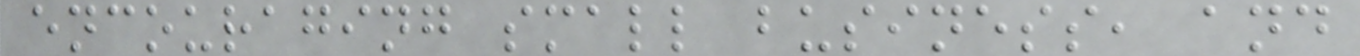encouraging small business, and
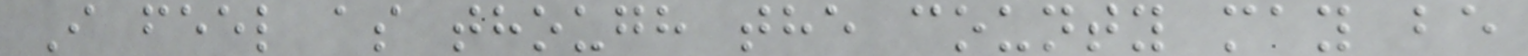I feel as though the county may be
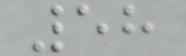58
